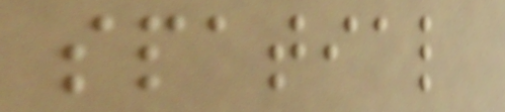spatial
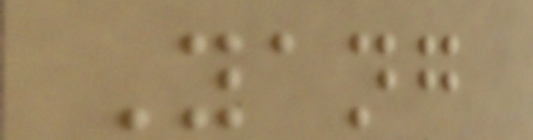Yang
